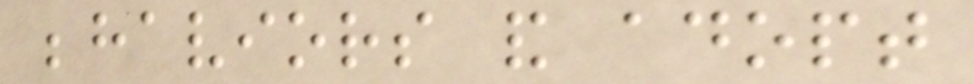behaviors and adopt
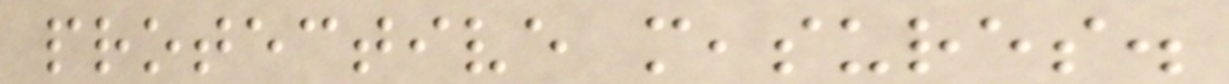protective measures.
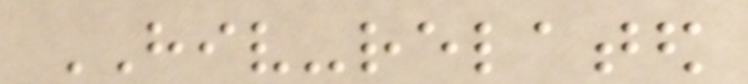HIV-related
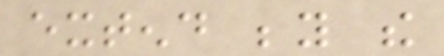extend beyond the
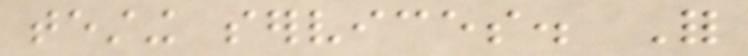testing services. For
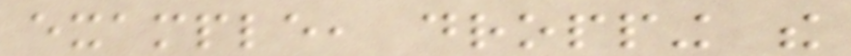example, dropping the
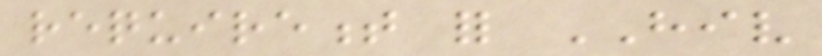requirement for HIV
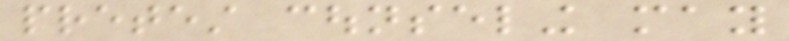pretest counseling may
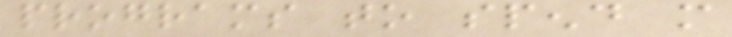programs to spend more
